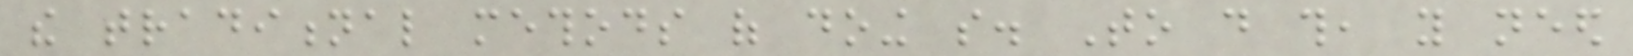the traditional methods of doing so. To do this, you need
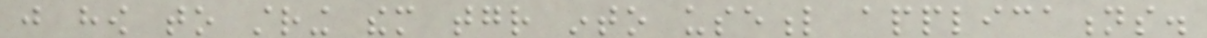just how to string them together into useful applications.
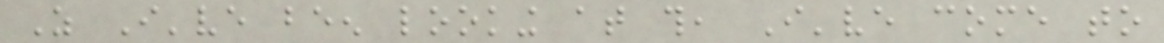As I've been looking at this, I've come to
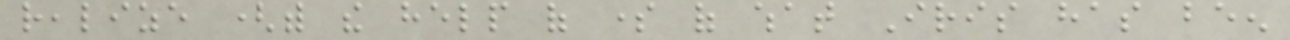realize (with the help of some of what Iris has been
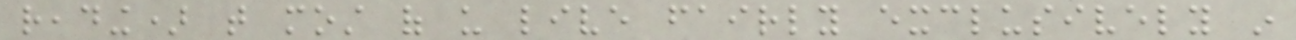reading) that most of us live fairly exclusively in
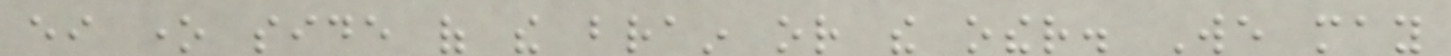either one side of the brain or the other. We may
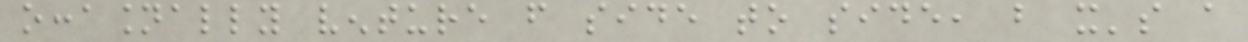occasionally venture from side to side, but it's a
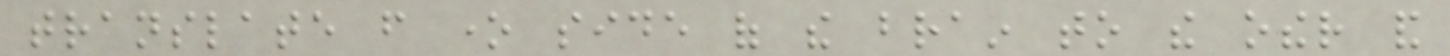translate from one side of the brain to the other and
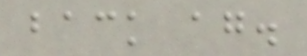back again.
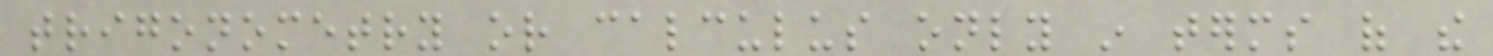trigonometry or calculus only in terms of the
